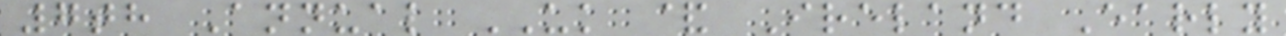7th Annual UK & Ireland Early
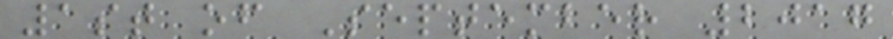1st of September 2017
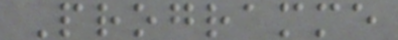Programme
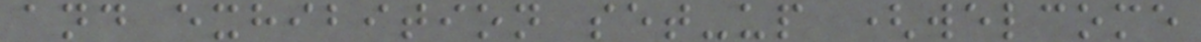and exhibition set-up (welcome
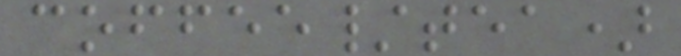coffee/tea)
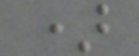)
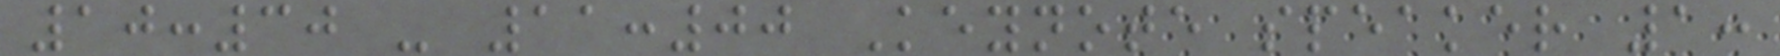10:30 - 11:00 Keynote speaker 1:
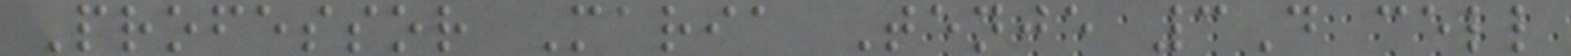Professor Maria Tenje 3D cell
